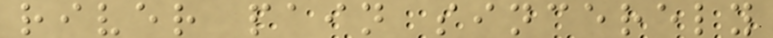river pain sincerely
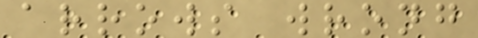arrows wrong
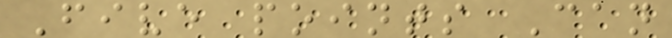Five points Can
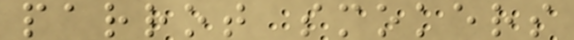parrot smokers
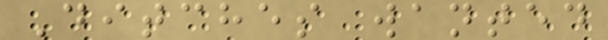Ditches wanted
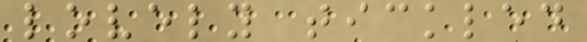lovely tickled
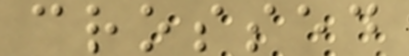crossed
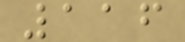116
